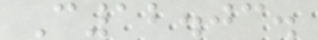C12.03.
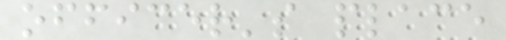officer's place
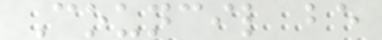Council be
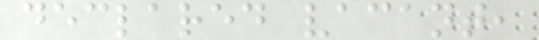declared vacant,
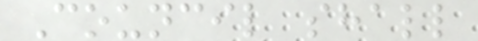Council shall
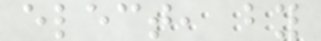elect, by
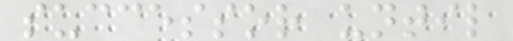successor until
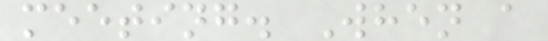meeting. When a
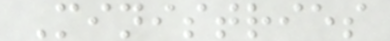Ministries
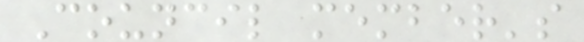Council member's
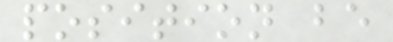position be
